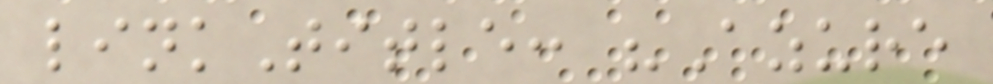linkTitle: "Azure
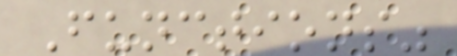Functions"
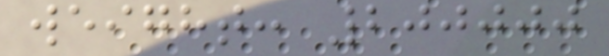weight: 200000
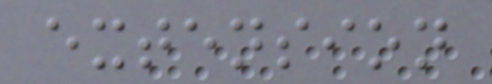extension
